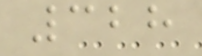328
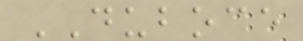DUBOCE
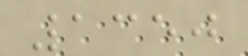1350
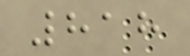818
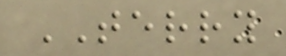TERRY
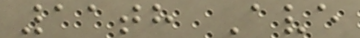11th Ave
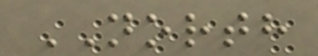NORTH
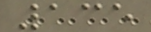135
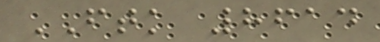FTK 8614
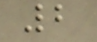2
